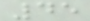45
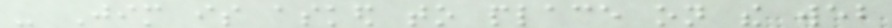- Jim is asked to place on the web
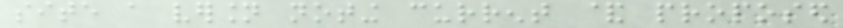site a version noting current & proposed
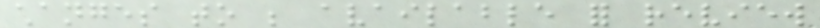changes to be available for review
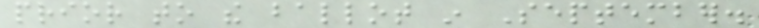prior to the ballot in September.
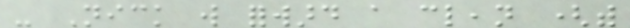- Nick will forward a clean (with
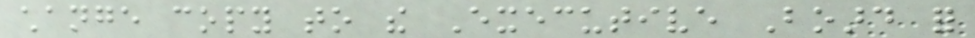change copy to the Executive Board for
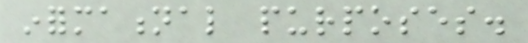informational purposes.
